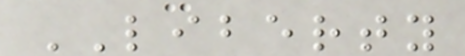LIBERTY
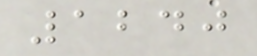1240
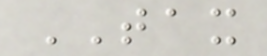TAX
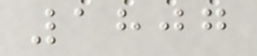1807
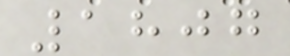1807
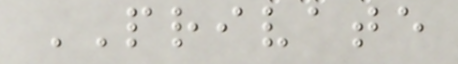PRIVATE
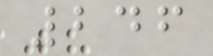246
